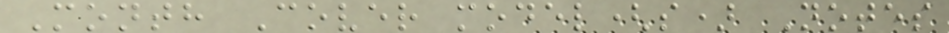Month Cover model(s) Notes
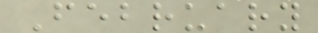February
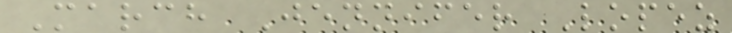March Jennifer Lopez
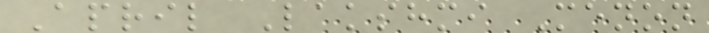April Lakshmi Menon
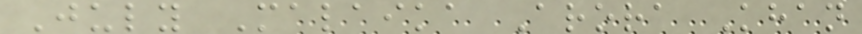July Malaika Arora Khan
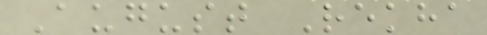August Rekha
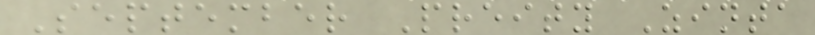September Preity Zinta
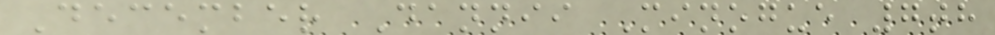December Dannii Minogue 7th
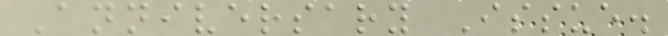Anniversary Issue.
